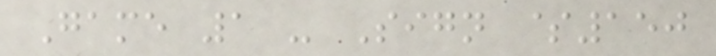Game 1 - Sign $150
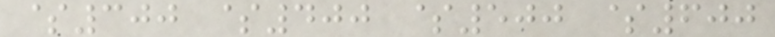$300 $400 $500 $600
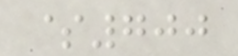$700
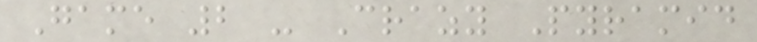Game 2 - Crazy Pyramid
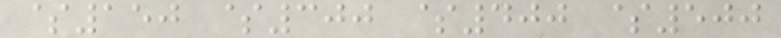$150 $300 $400 $500
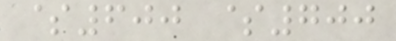$600 $700
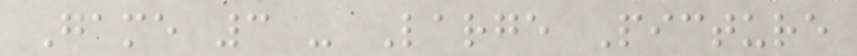Game 3 - Large Picture
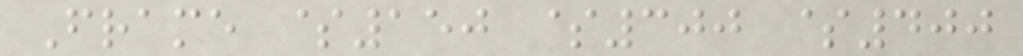Frame $150 $300 $400
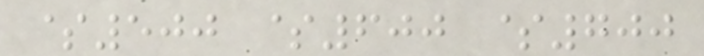$500 $600 $700
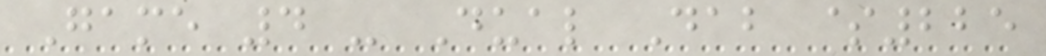Game 4 - Dual Dab $225
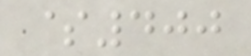$400
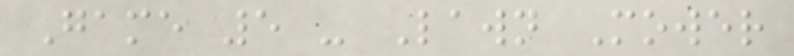Game 5 - Lawn Mower
